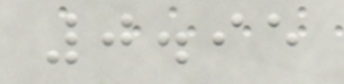0.95
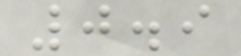0.9
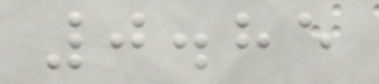0.85
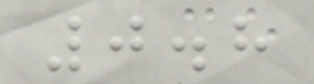0.8
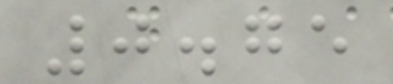0.75
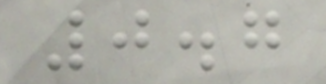0.7
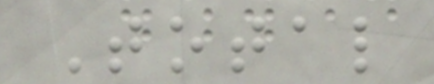Total
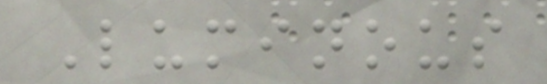Luminous
